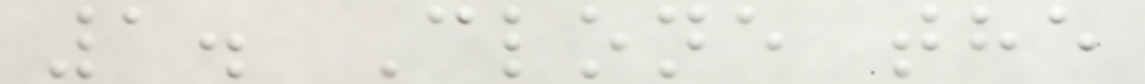1. Clone the
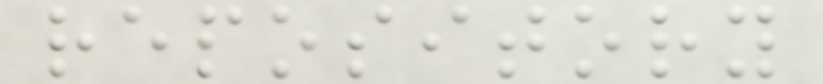repository
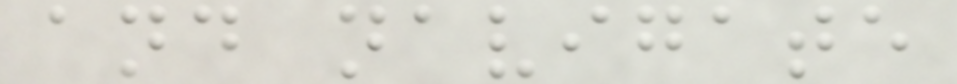and navigate
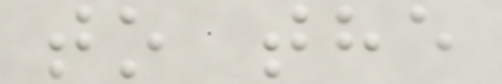to the
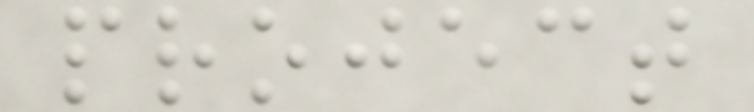project
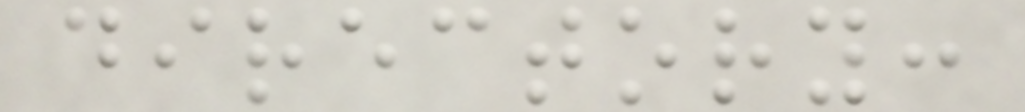directory:
